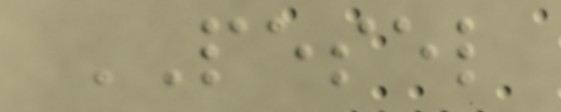PESEL
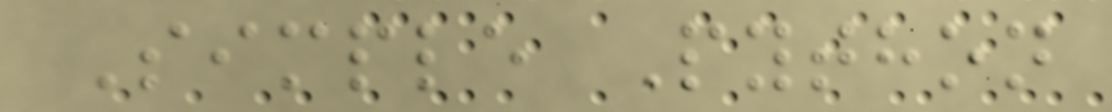Simple Python
